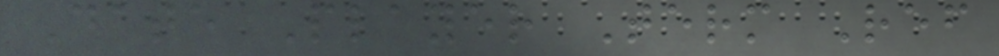Date Player Term Ref
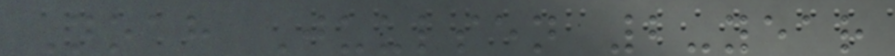Noah Juulsen 2-year
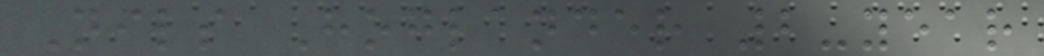Nils Hoglander 2-year
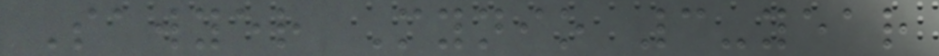Sawyer Mynio 3-year
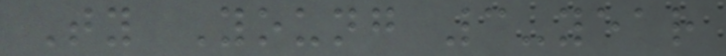Ty Young 3-year
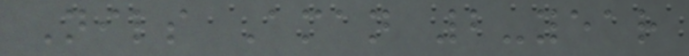Nils Aman 2-year
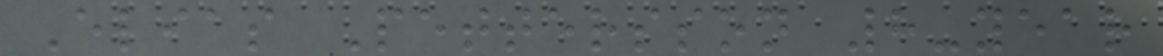Elias Pettersson 8-year
